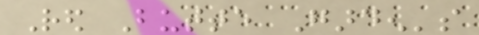Red Butte Garden's
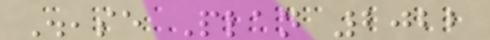Disease Plan 2022
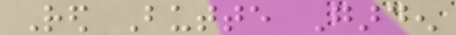Red Butte Garden
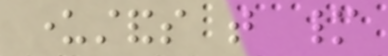understands that many
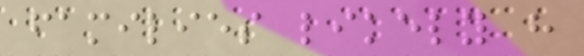families likely have
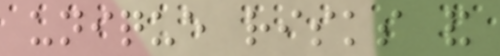unique risks and
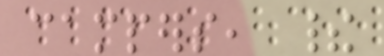campers, their
